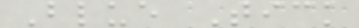Blue Tick
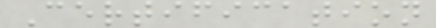Certification
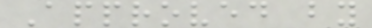Approved by
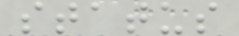status
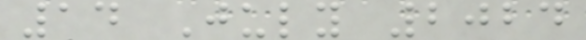14 July 2024
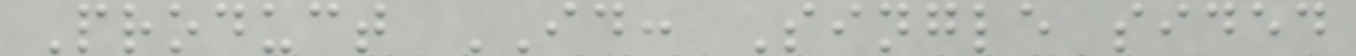Product ID: Single sided
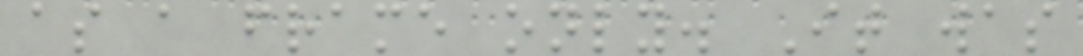as a frame only. It was
